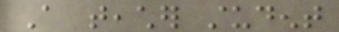A teacher student
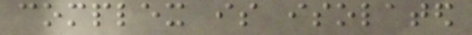complex is isolated
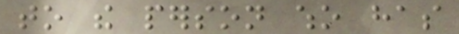to the person who has
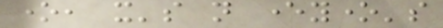one, it's not everyone's
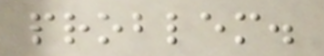problem.
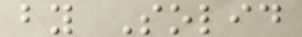by Solid
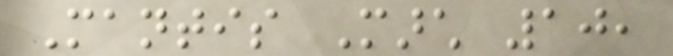Mantis March 10,
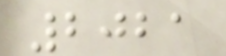2021
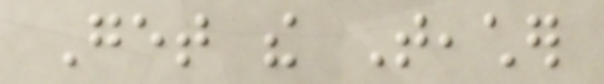Get the Teacher
